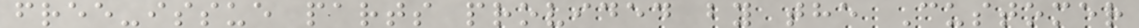free-issue parts provided by the Customer
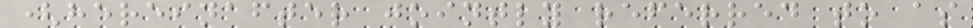(hereinafter jointly referred to as
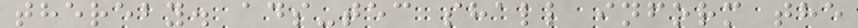thereby. ads-tec shall inform the
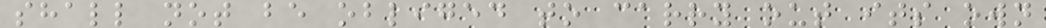shall not be obliged to carry out its own
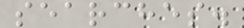searches.
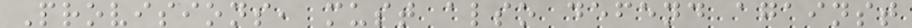Provisions, must also defend against
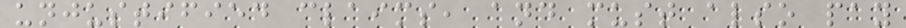unjustified claims, and must also pay
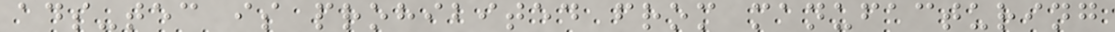ads-tec is prohibited from manufacturing
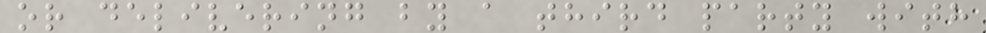or delivering by a third party with
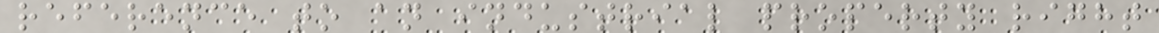reference to an industrial property right
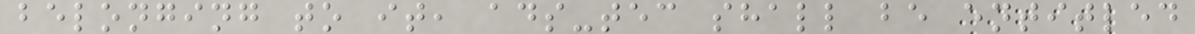belonging to it, ads-tec shall be entitled
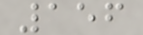156
